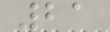21
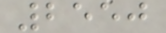2550
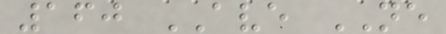160 AVE NE
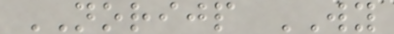NORIJP WY
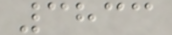3833
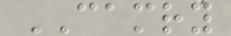CAMRY
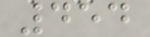454
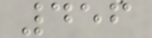456
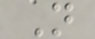N
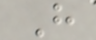H
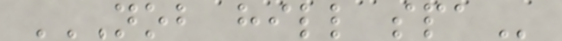NOB HILL SPA
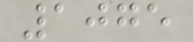1075
